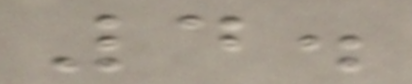4.
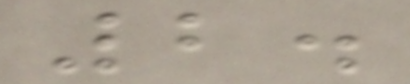2.
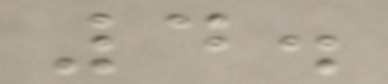4.
